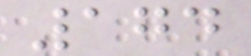174
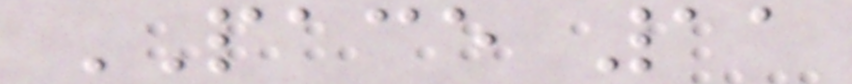PACE 11
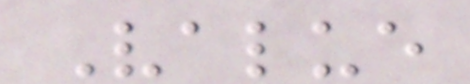Value
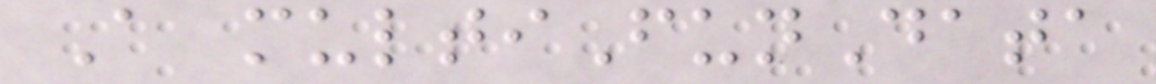A multiFunData
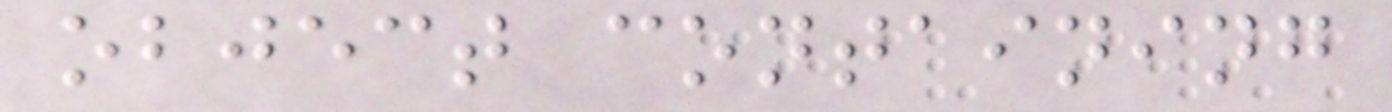object containing
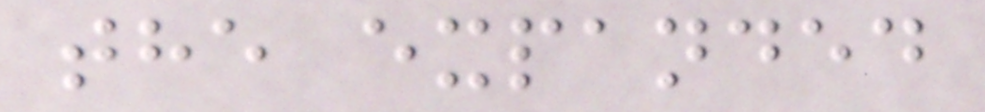the expanded
